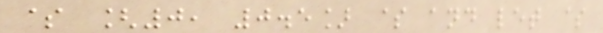$ [0, 0.5] $ and let $
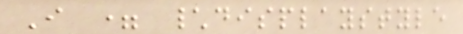I = \displaystyle
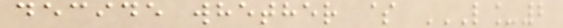decide whether $ L_2
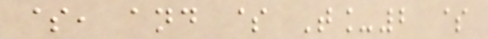$, and $ T_2 $
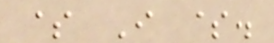$ I $.
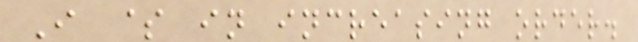I $ in increasing order.
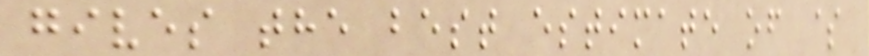gives the best estimate of $
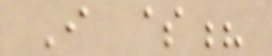I $?
